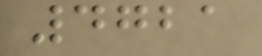4721
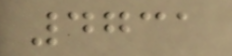4731
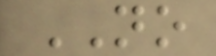NO
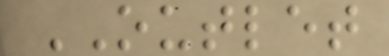OUTLET
